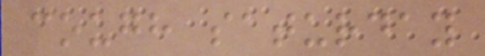cough saturday
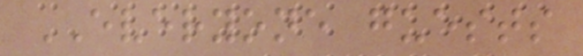EVERYONE guests
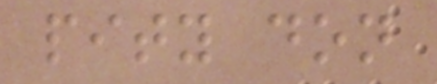pity don
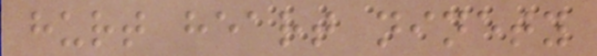hurt heart ninety
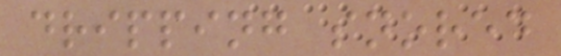dripping snored
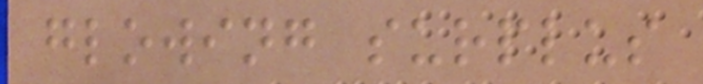glowing surplus
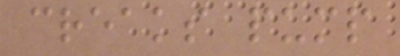creaks pump
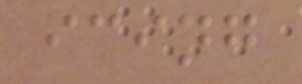icing
